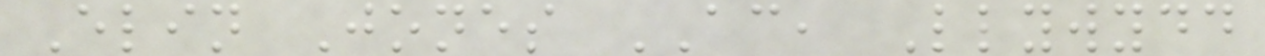Elin Jones AC, Llywydd
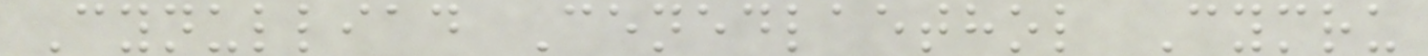Cynulliad Cenedlaethol Cymru
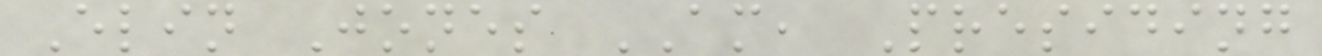Elin Jones AM, Presiding
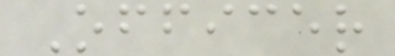Officer
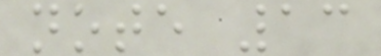note 13
